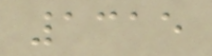1315
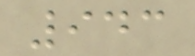943
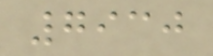7930
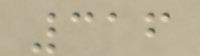316
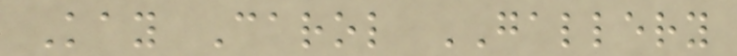Kay Carol GALLERY
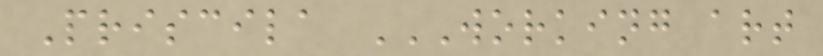Priscila WORKING ART
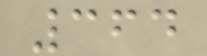364
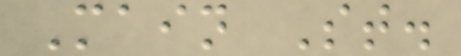Main St.
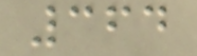364
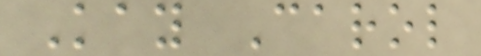Kay Carol
